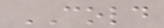COLD
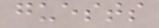guests
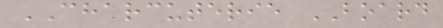CHARCUTERIE BOARD
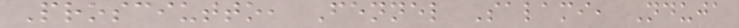Prosciutto, Fennel Salami, Nduja
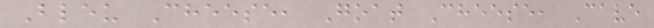Bleu Cheese, Goat Cheese, Cave
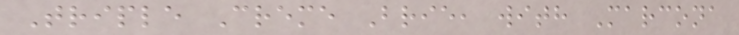Triple Creme Brie, with Marcona
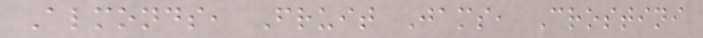Almonds, Fruit Jams, Crostini
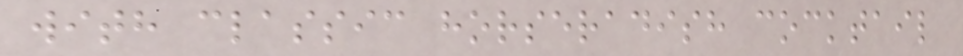with classic horseradish cocktail
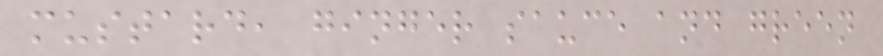mustard, ginger sauce and green
